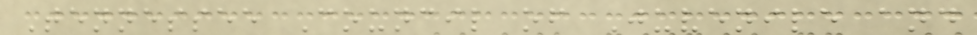Tennessee Council of Juvenile and
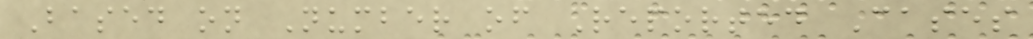Based on Number of Reported Cases
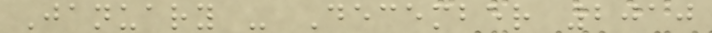January - December 2010
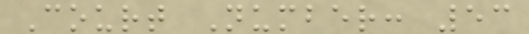Court Number: 53
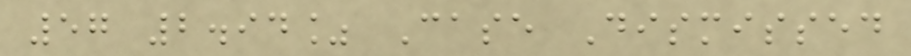57 2.94% Case Dismissed
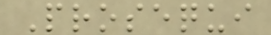Prosequi
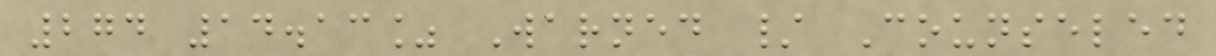274 14.13% Warned / Counseled
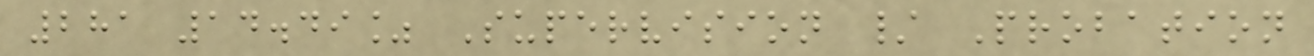281 14.49% Supervision / Probation
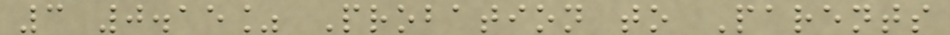3 0.15% Probation to Parents
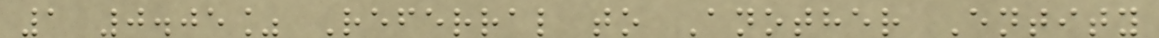1 0.05% Referral to Another Entity
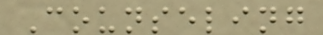Counseling
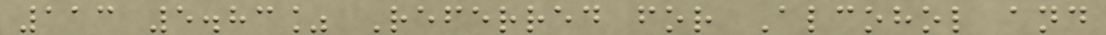113 5.83% Referred for Alcohol and
